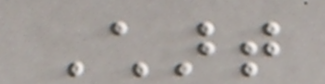Chart
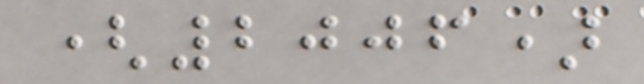(2006)
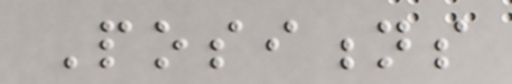Positions
